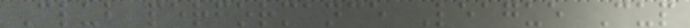Club performance League Cup
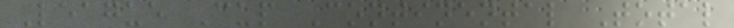League Cup Continental Total
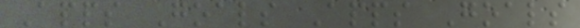Apps Goals Apps Goals
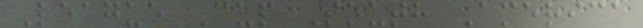League Cup South America
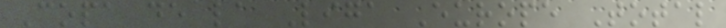Copa de la Liga Europe Total
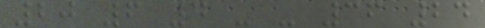20 6 4 - - 36 24
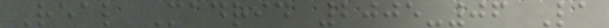Real Madrid 2005-06 La
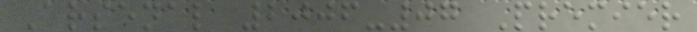Arsenal 2006-07 Premier
